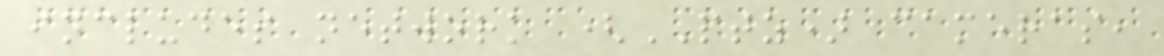includes network (PTZ) cameras,
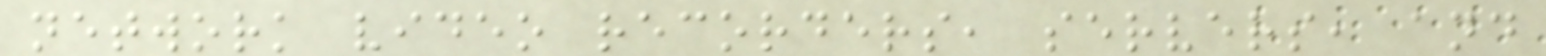network video recorders, servers, and
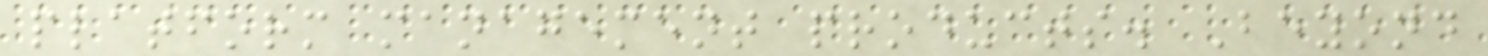platform management products. Beyond
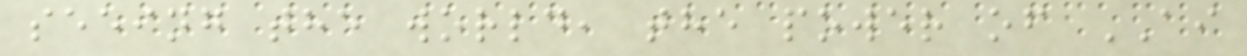seeing the world, the power of AI
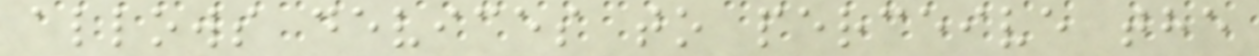allows devices to perceive the
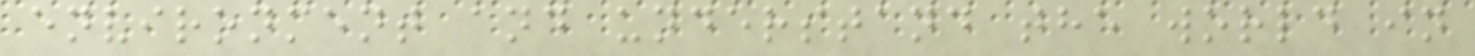environment and understand the world in
